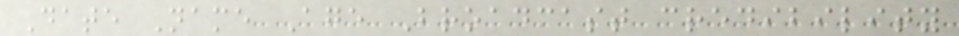Date Name Age Broadcast credibility
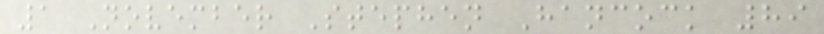1 November Stephen Hancock 89
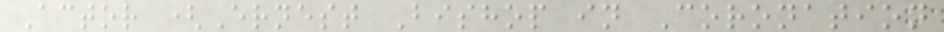Actor (Ernest Bishop in Coronation
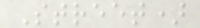Street)
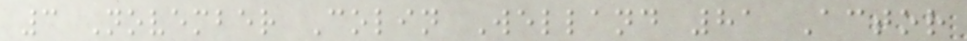3 November Colin Welland 81 Actor
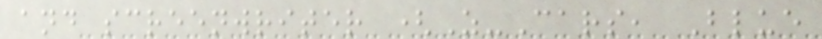and screenwriter (Z-Cars, Blue
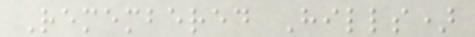Remembered Hills)
